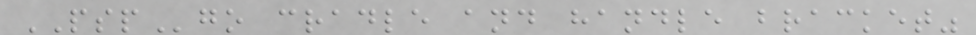PSPgo cradle and handle bracket"
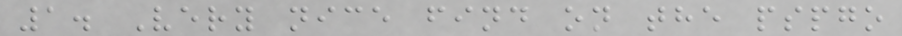1. Very nice find on the pspgo
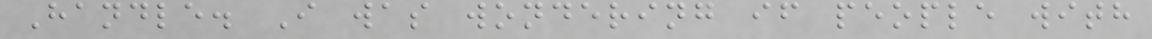Handle. I was wondering if people with
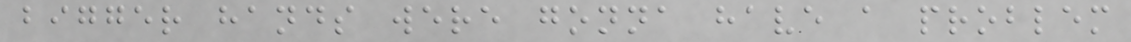bigger hands were gonna have a problem
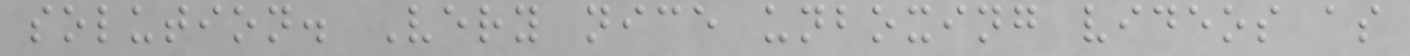solution. Very nice unboxing videos as
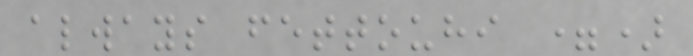always fettouhi =)
